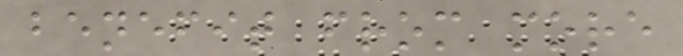benefit from more
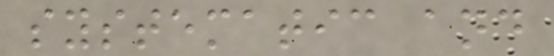systematic and
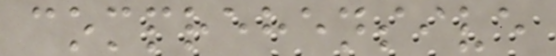comprehensive
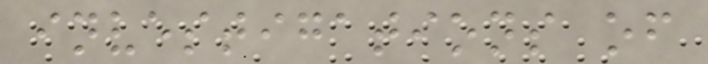investigations of
